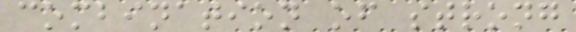combination of strong
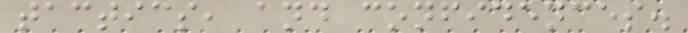tactics, and confidences.
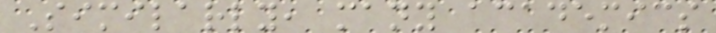Similarly, many academics
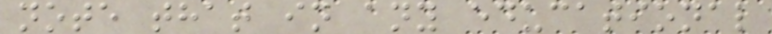note that in any educational
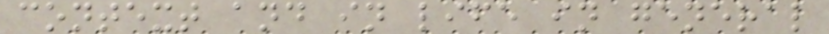context and in life in general
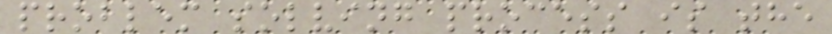problem solving process is the
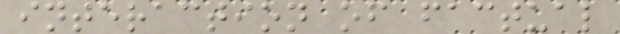interaction of factual
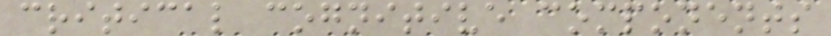critical cognitive components
